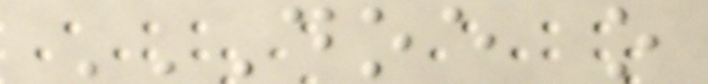DOE O
